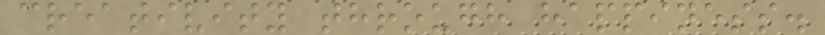creativity through happiness.
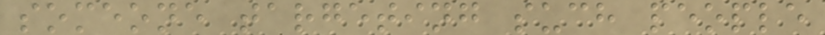someone targeting such people
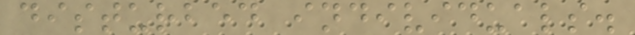disturbed individuals.
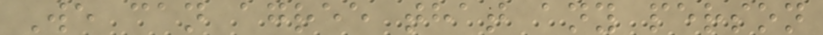We can agree that any person
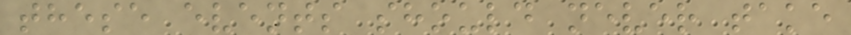these events should never take
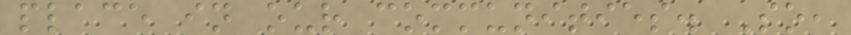place in our communities. So,
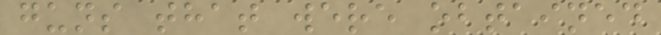guns that were obtained
